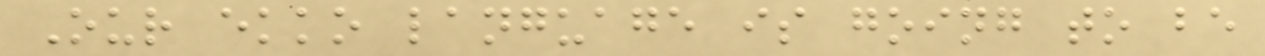Our ekko language is going to be
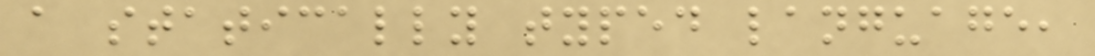a statically typed language,
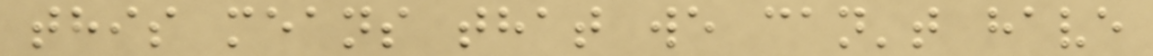this means that we can't have
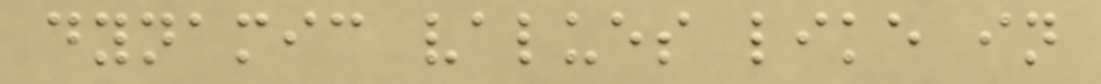dynamic values like in
